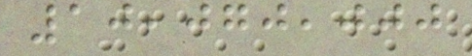10,070,000
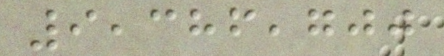9,386,700
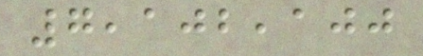7,102,100
